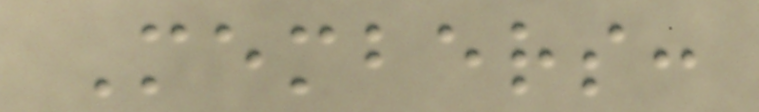Members:
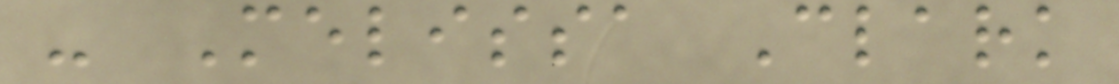- Melissa Clark
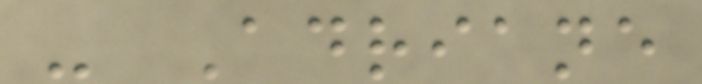- Adriane
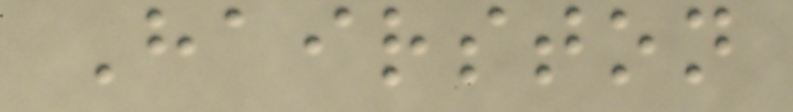Hairston
